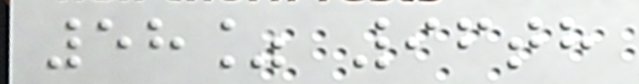58% 96th
